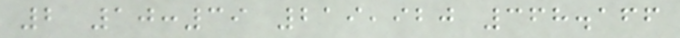2 10:39 219,920 368.166
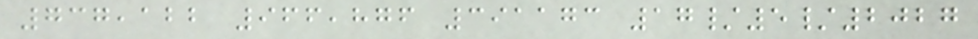737,122 966,876 391173 17/5/2027
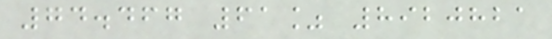74.467 61% 8920821
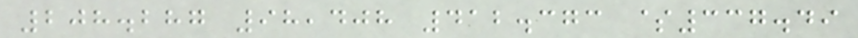208.287 98,408 412.373 $337.49
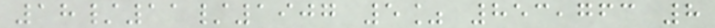18/11/1907 5% 853,763 8
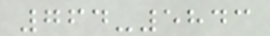764-5843
